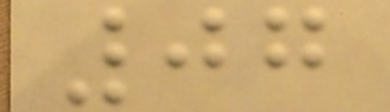07
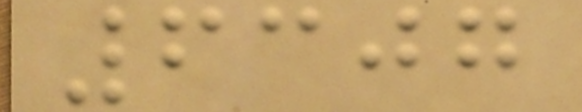6307
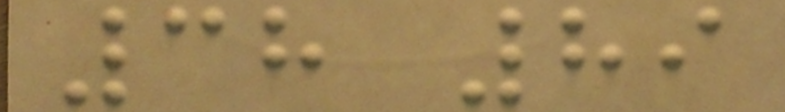38 89
